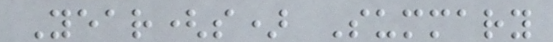Year(s) Summary
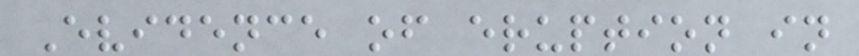Evidence of eruption in
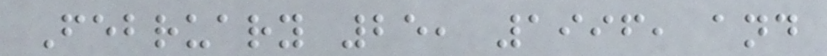February 25, 1996, and
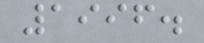1996.
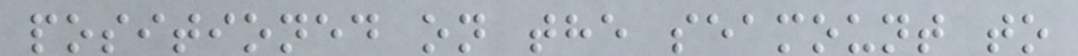positioned on the seamount to
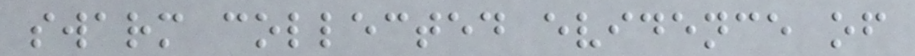swarm collected evidence of
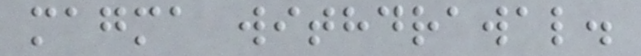magma withdrawal.
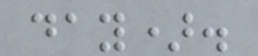day).
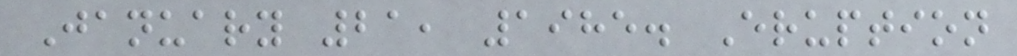January 21, 1985. Eruption
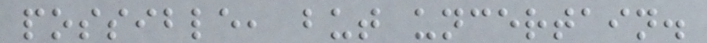possible, but uncertain.
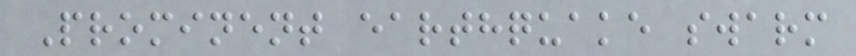Prominent earthquake swarm
